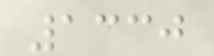1330
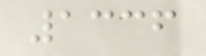1336
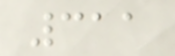311
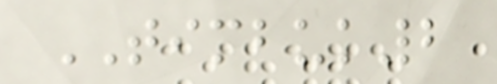TIMBUK2
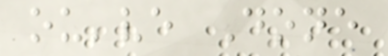ou've Done
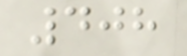408
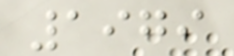1979
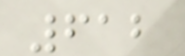612
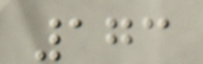173
